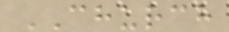CHURCH
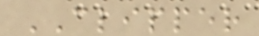CLIPPER
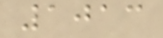1013
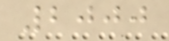2000
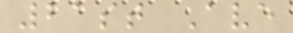21st Ave
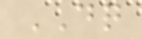DQ
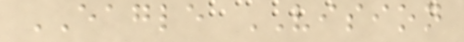EAGLE VISION
